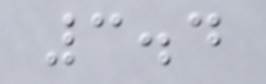3.4
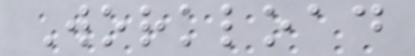Workload
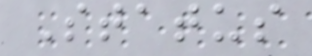Status
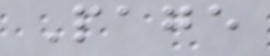Page
